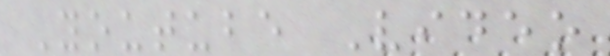Youtube Video
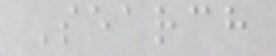Search
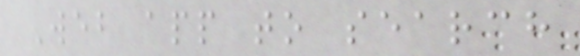Web app to search
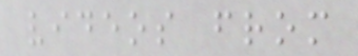videos from
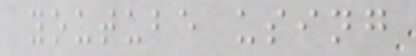youtube using
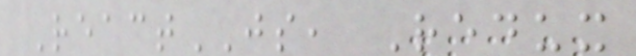ReactJS, Redux
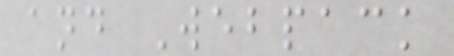and Webpack
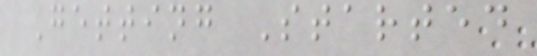Getting Started
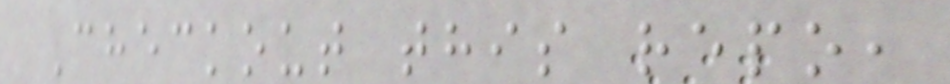Checkout this repo,
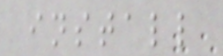install
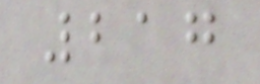217
